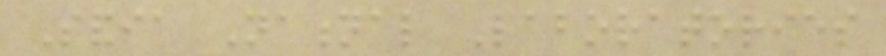Sandia National Laboratories
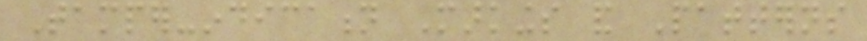Tamper-indication Markings and Patterns
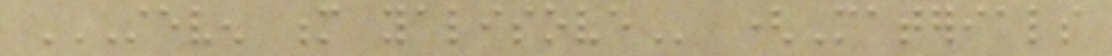STEVEN M YALISOVE (Materials
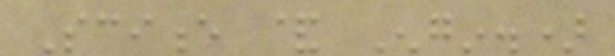Science & Engin.)
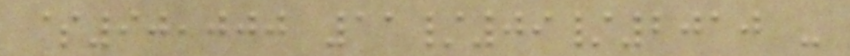$90,000 11/09/2010 -
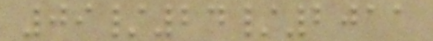09/24/2011
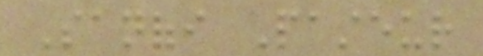Sanofi Pasteur
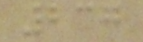237
